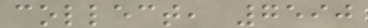collect, 7590
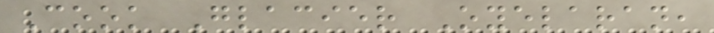Cook Glacier Oyelaran,
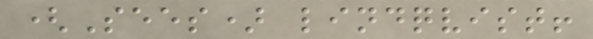(Sees) lindqvist!
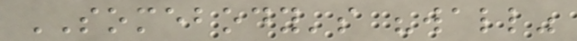SOMEBODY's "wall"
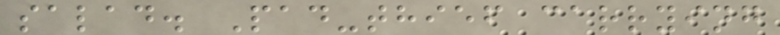salad. Pad-thief carrying
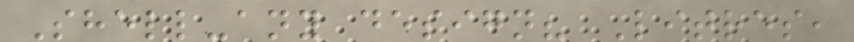Shell-any design? Litres,
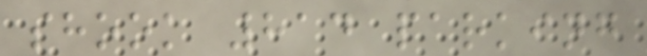shook 814 parking
